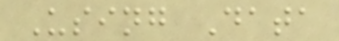Using Data
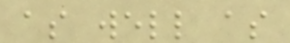as well as
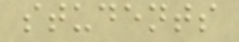students
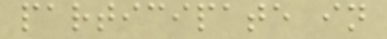participate in
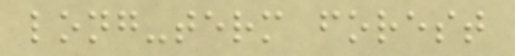long-term forest
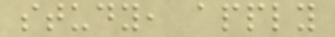study, apply
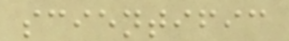scientific
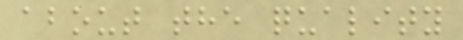about the quality
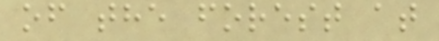of the forest at
